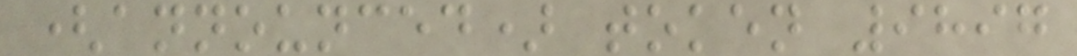(announced) token 9897
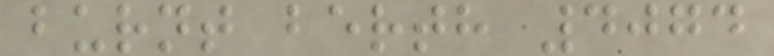burnt berth 4074
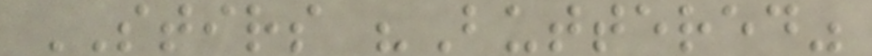STIRS "Buttered"
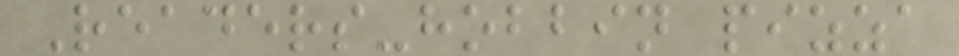Readers-hobbin pizza
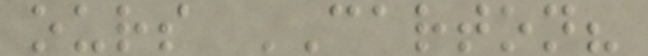ours CARTON?
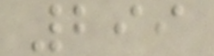299
